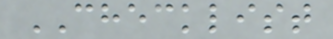CHECKLIST
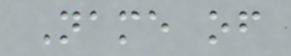Name of
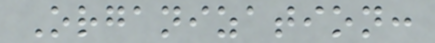Organization:
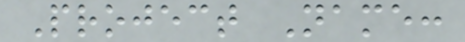Project Name:
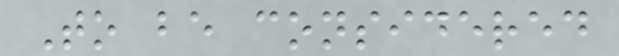To be considered
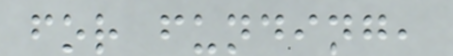for funding,
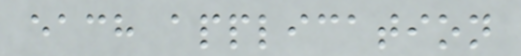each application
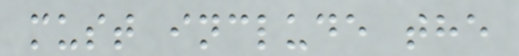must include the
